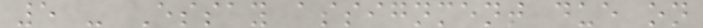5 - Essay assignment due on
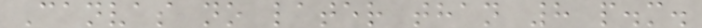Canvas no later than 8 p.m.
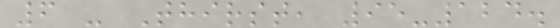6 - Thirst, 95-124.
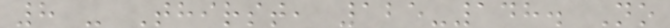8 - Thirst, 125-148. No
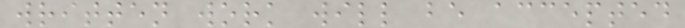written work will be accepted
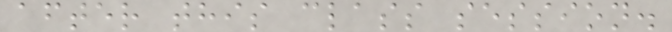after this class session.
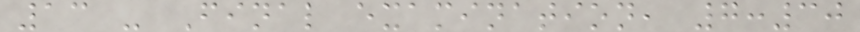13 - Final examination, 7:30
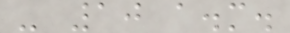- 10 a.m.
